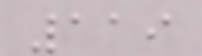119
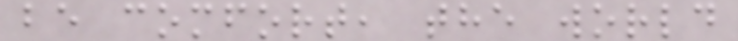be comfort, the world
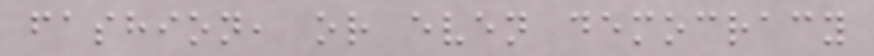fashion, or even democracy
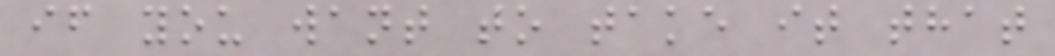if you want to take it that
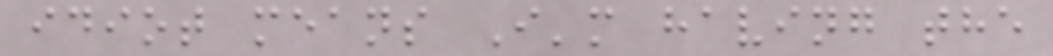idiot means I'm having the
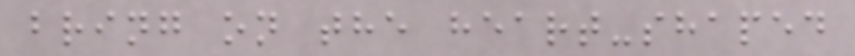bring on the heart-shaped
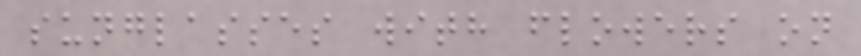sunglasses with flowers on
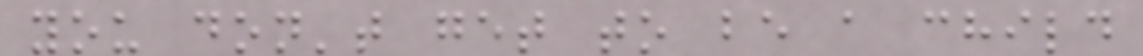you don't get to be a child
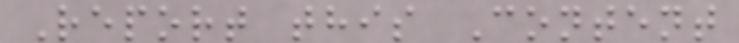Report this Content
